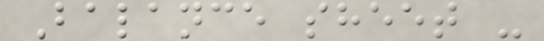Balance sheet -
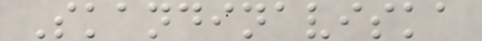Skandinaviska
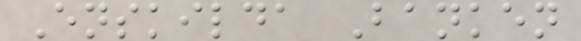Enskilda Banken
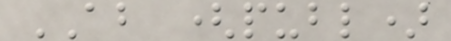AB (publ)
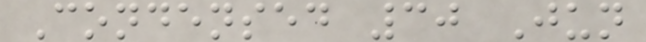Condensed 30 Jun
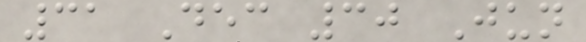31 Dec 30 Jun
